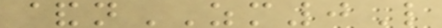&nZM0L
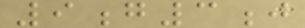9g3j
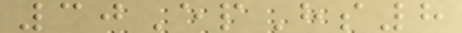30EpHs8
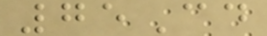75Cd
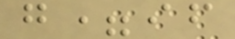g=if
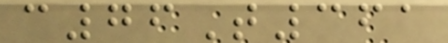c76T361
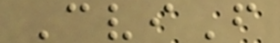CviF
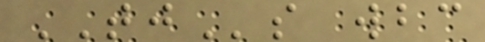TJs wbc
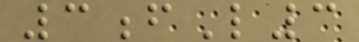3fL3
